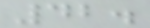42.
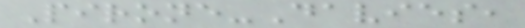Pirone-Davies,
